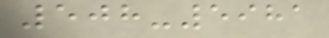508-5981
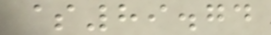$89.74
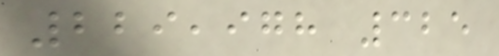229,978 325
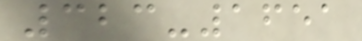323-1651
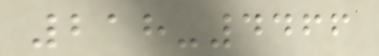218-4466
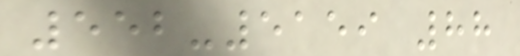552-5159 88
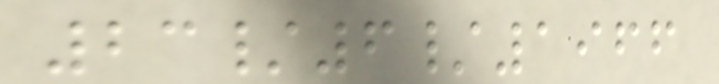23/6/1966
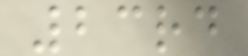23rd
